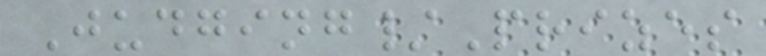Judging/Prizes
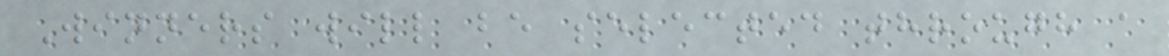Winners will be selected through a
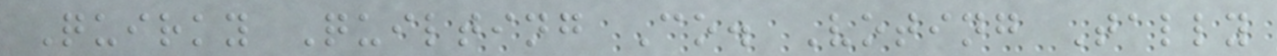Quirky Quilting Co. Voting Tally
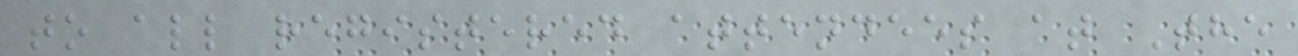to all registered attendees at The
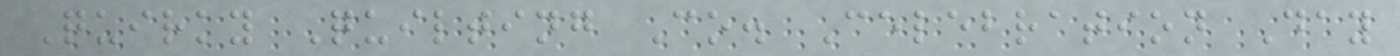Quirky Quilting Co. Celebration Day
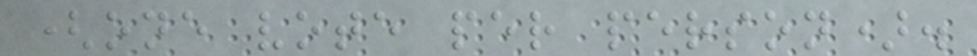(one vote per person).
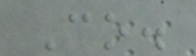Co.
